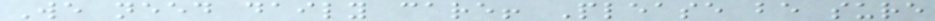We need daily care! Please be sure
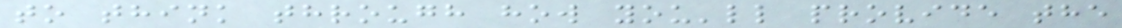to think through how you'll provide the
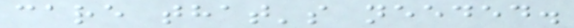care that's needed.
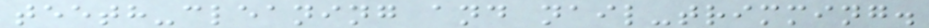teeth-cleaning and nail-trimming.
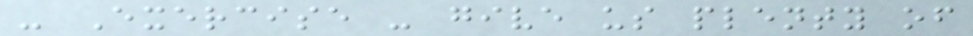- Exercise - give us plenty of
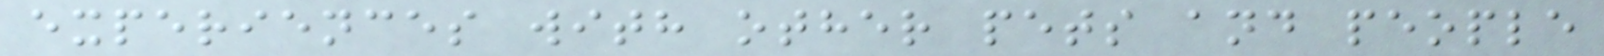experiences with other pets and people
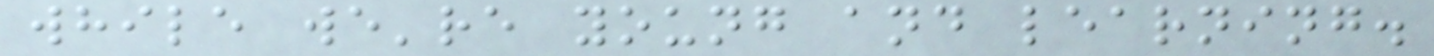while we're young and learning.
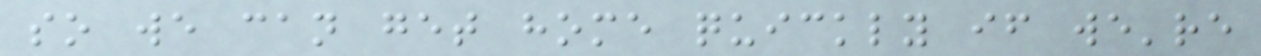so we can get home quickly if we're
